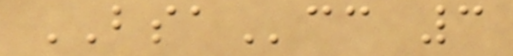BSAcc 3
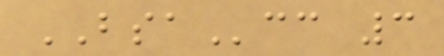BSAcc 3
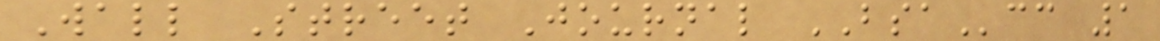Wall Street Journal BSAcc 1
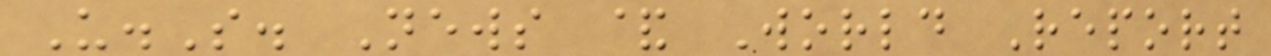U.S. News & World Report
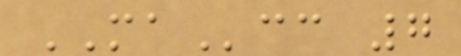MAcc 7
